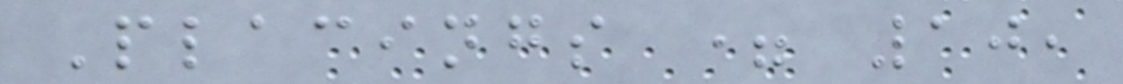Placings = 10,
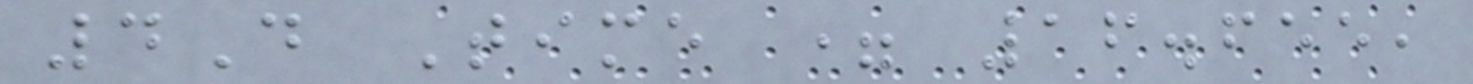4D Time = 16.655,
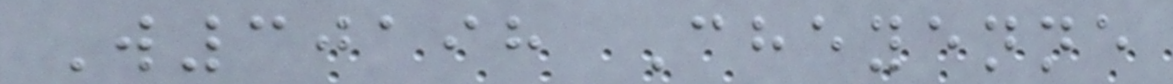W30198 Cheyenne
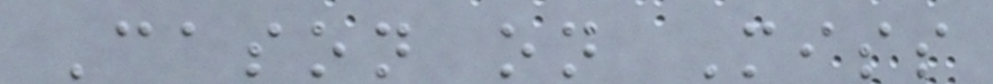Cason on Miss
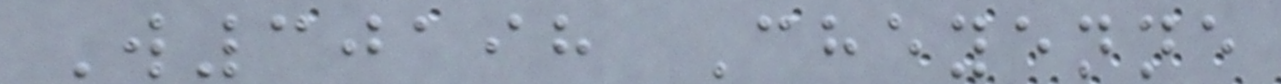W30198 Cheyenne
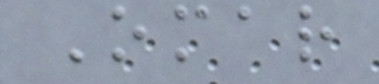Omar
